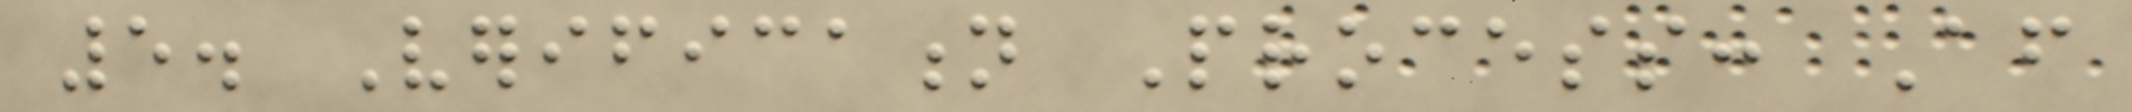5. Verification Process: After
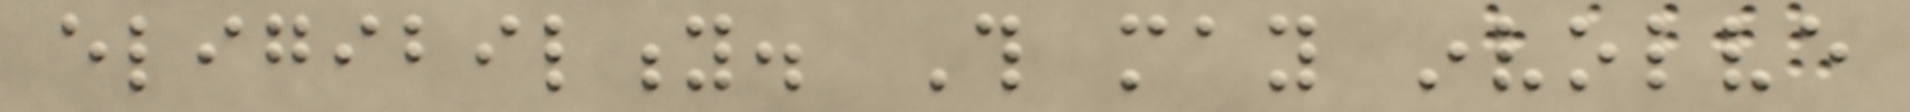eligibility. This may involve
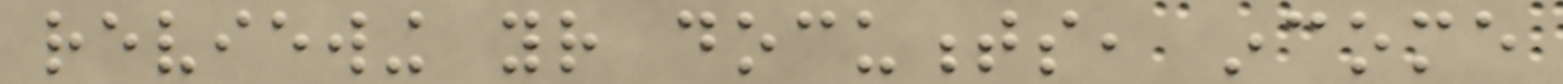reviewing your documents, income
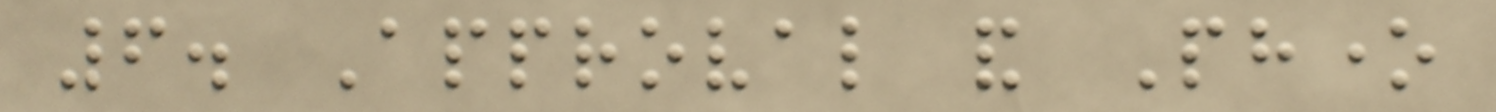6. Approval and Phone
